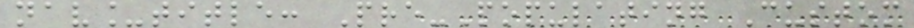nav_title: Pre-Populating Custom
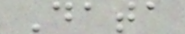Data
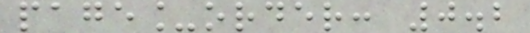page_order: 0.2
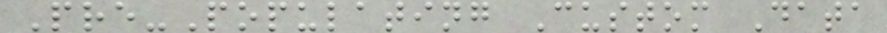Pre-Populating Custom Data
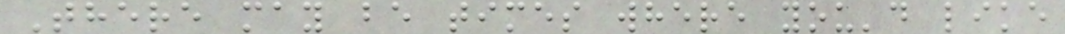There may be times where you'd like
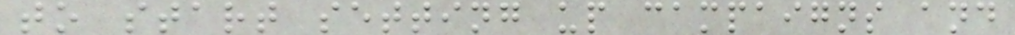to start setting up campaigns and
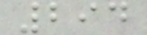294
